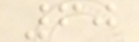60
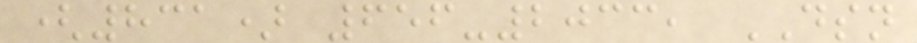(831) 656-2033, DSN
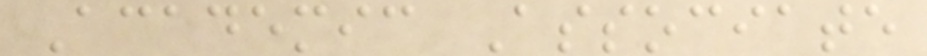Academic Associate
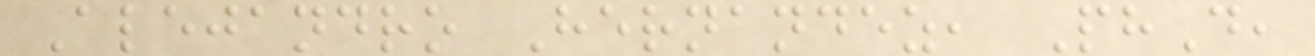Alejandro Hernandez, PhD,
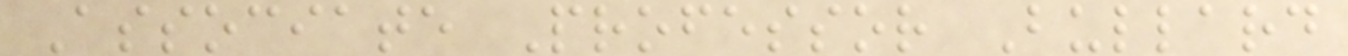Associate Professor Bullard
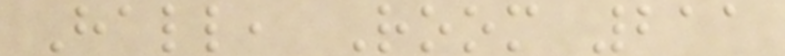Hall, Room 211
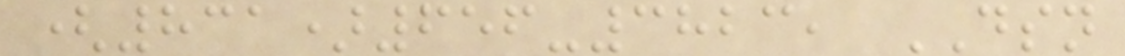(831)656-3823, DSN
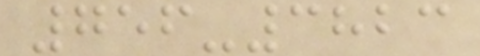756-3823
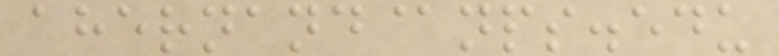ahernand@nps.edu
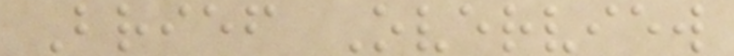Brief Overview
